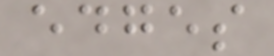edges
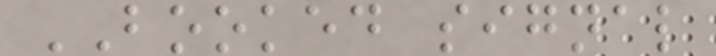BOOKED signal
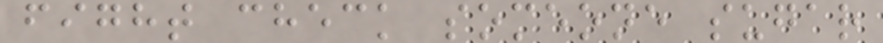fight check someone sugar
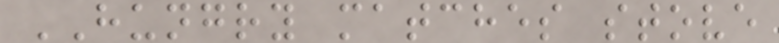HUNGRY matches stove
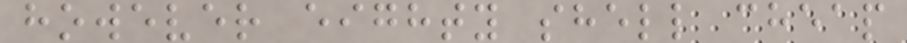however eighty shell cheap
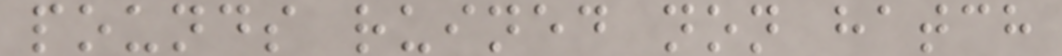pounds ruined non hatch
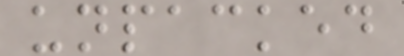unpacked
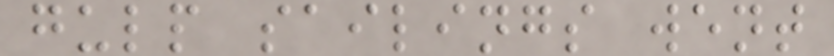gulp sailings went
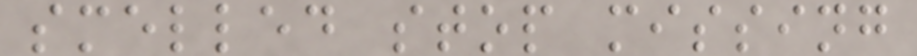smelled stop missing
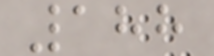188
